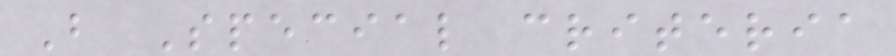B Special criteria
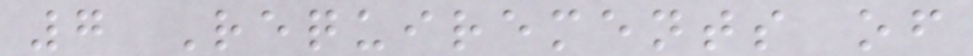7 Requirements of
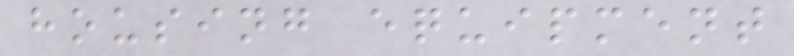housing equipment
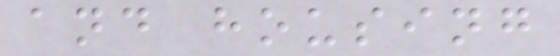and housing
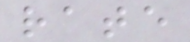rate
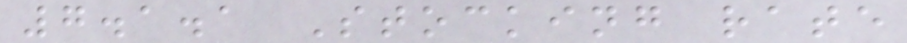7.1.1 Stocking rate
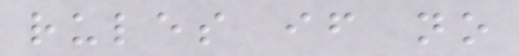rules if no
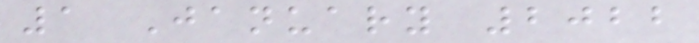1 January 2022
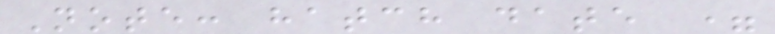Note: hatch date =
